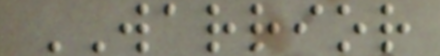WARRIOR
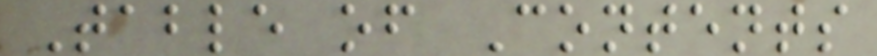Table of Contents
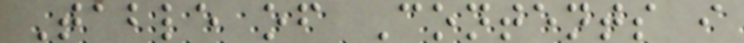Table of Contents i
